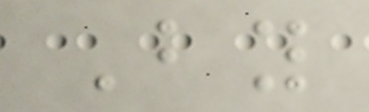By
